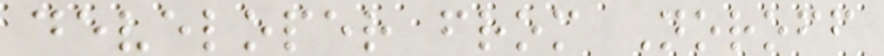developer from Noroff
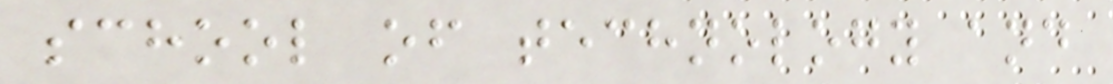school of technology and
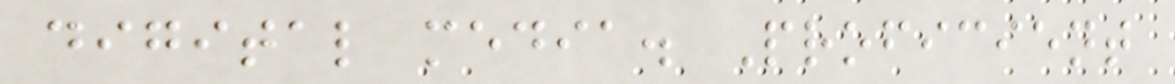digital media. Proficient
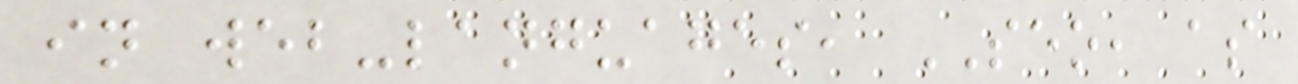in web-languages, SEO, as
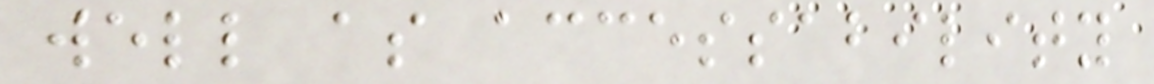well as accessability
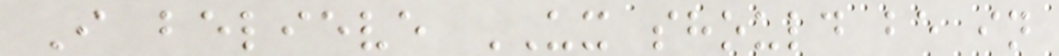I believe UX should be in
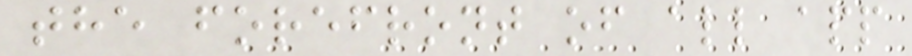the forefront of all app
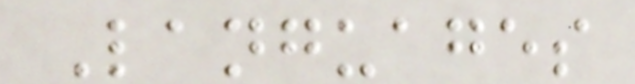Languages
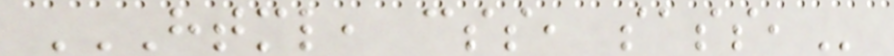HTML, CSS, SASS,
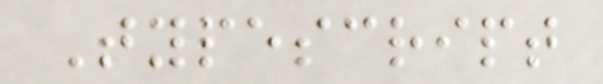Typescript
